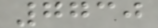7730
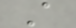A
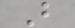B
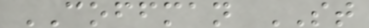COFFMAN ST
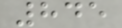845
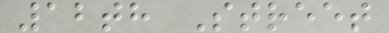12th Street
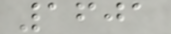1601
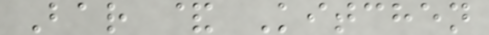Bar & Kitchen
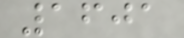1601
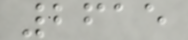2615
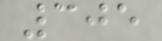305
